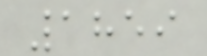1859
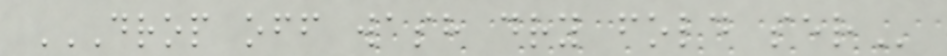DROP OFF WASH DRY FOLD SER
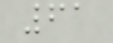61
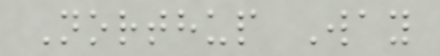Northup Way
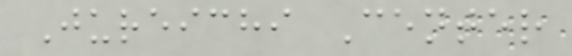Jureichi Center
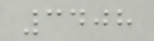3408
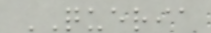QUERIA
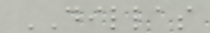DILLAS
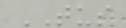TUS
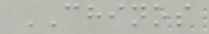CHINOS
